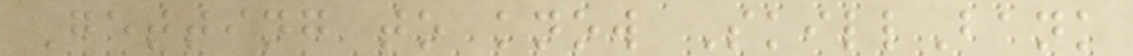Getting to know SkillBank
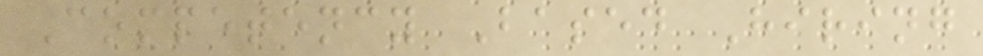Competency Based Hiring
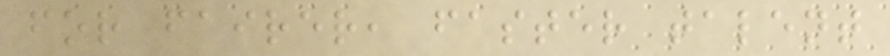for fairer, faster talent
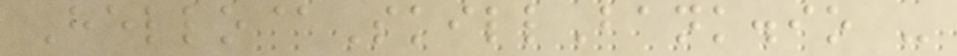Hello@SkillBank.io -
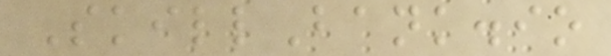SkillBank.io
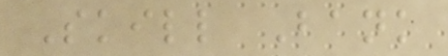Skill Bank
